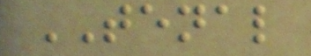TENAL
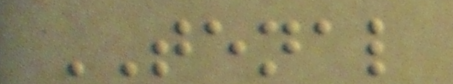TENAL
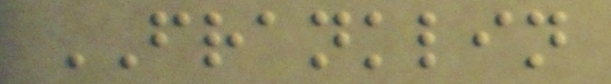FRANKLIN
